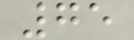75
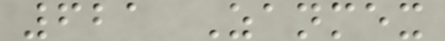621 Zanmex
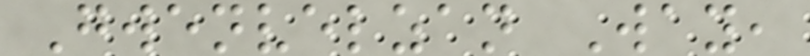Gwenvelzan Way,
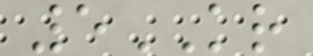5KR
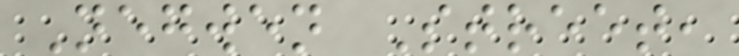Negwen Street,
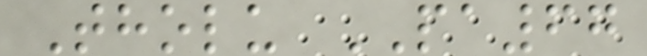Tholu PA67
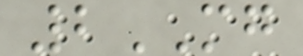2MG
